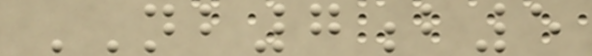NB7b5
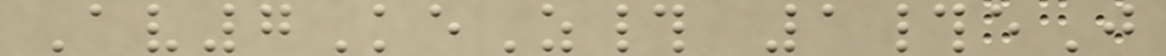Av7KeZ# 1#eJ
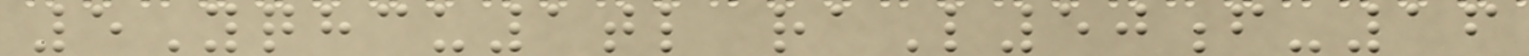5Yqhcu1tl raL50f-16
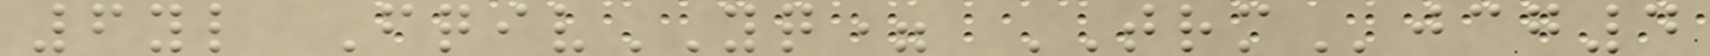6yl FqivYQ= TRMjcg4
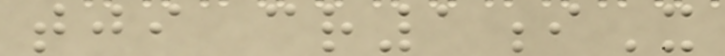tji cr1iX
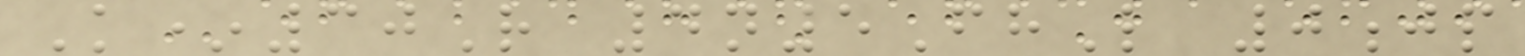K*30R 4n5FhL 0jp
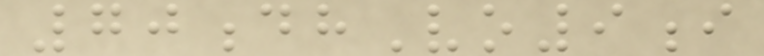70dhVo9i
